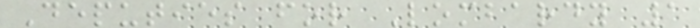Deputies for Lombardy 1
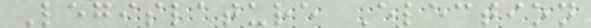Legislature Election
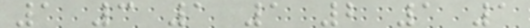1 3 1 1 2 1 1
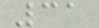31
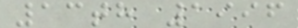13th 1996
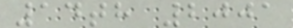14th 2001
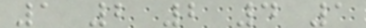1 2 2 4 1
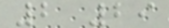2 29
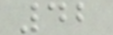42
